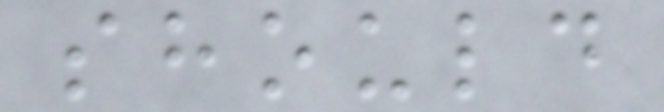should
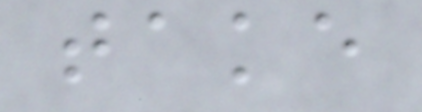take
